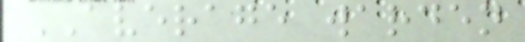AVERAGE warden
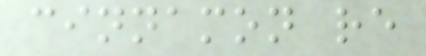cinnamon re
